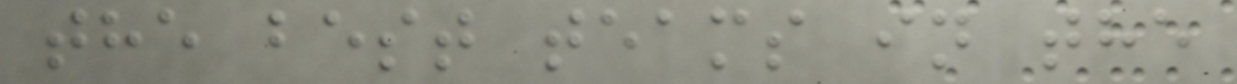the best teams in the
